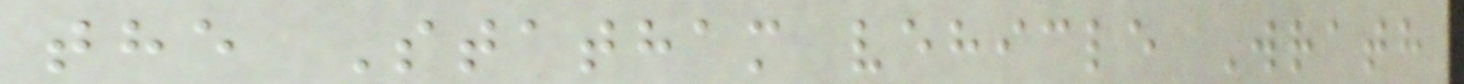the Statham vehicle Wrath
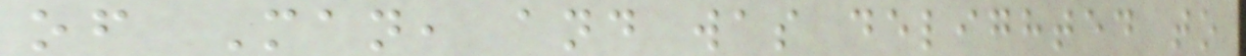of Man, and was delighted to
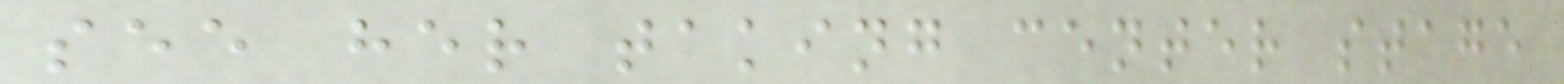see her taking center stage
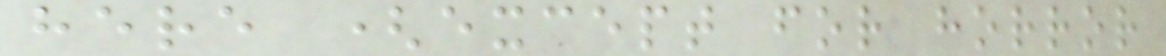here (except for horror
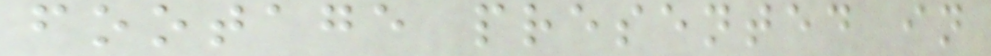footage presented in
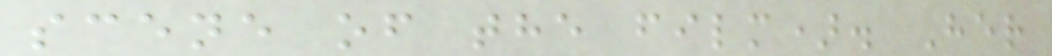scene of the film). Her
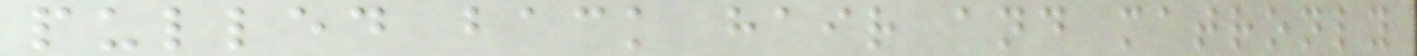pulled back hair and matronly
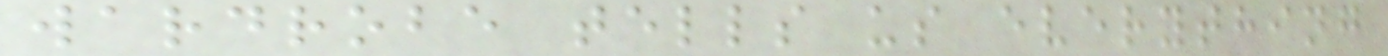wardrobe tells us everything
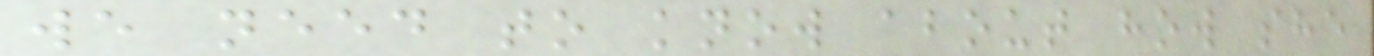we need to know about how she
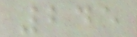245
